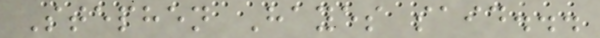Stephen Hayes said...
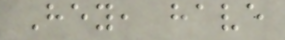Hey, have
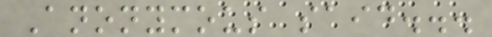Anonymous said...
